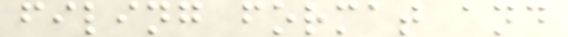filing format and
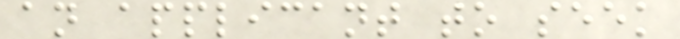an applicant to seek
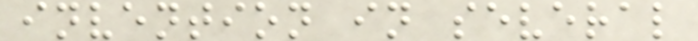invention in several
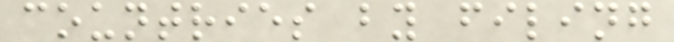countries by filing
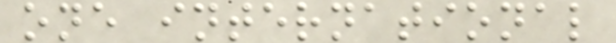one international
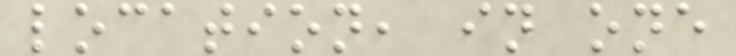location, in one
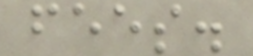fees.
